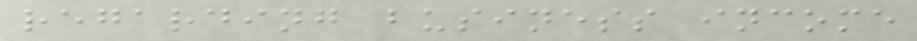regarding business income
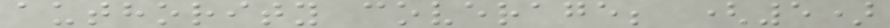authority coverage; (5)
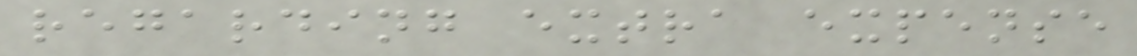regarding extra expense
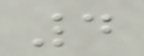4
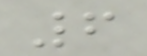6
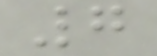7
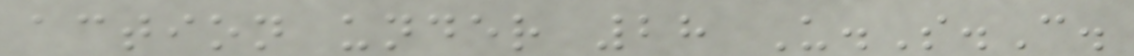action under 28 U.S.C.
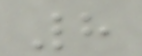8
